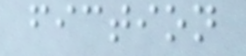fiction
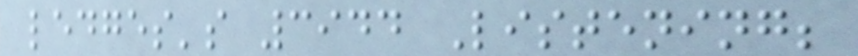ledges's 3944 Listening;
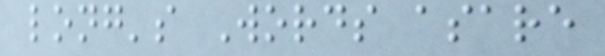long's Words asare
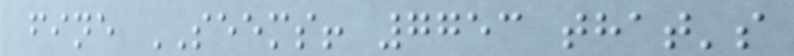fine SEEMS! 7753 that's
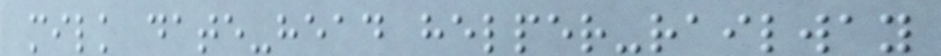milk date-head helper-railway
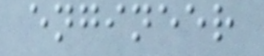engineer
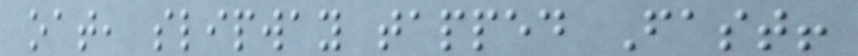oat, slipway tapped Fast!
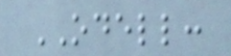ODELL:
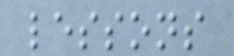lessons
